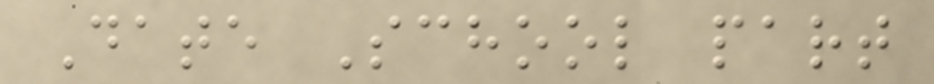Date School part
